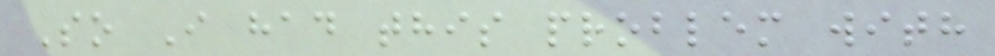So I had this problem with
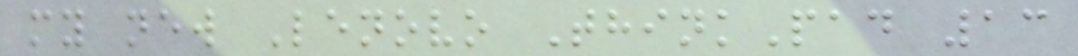my new Lenovo ThinkPad 13
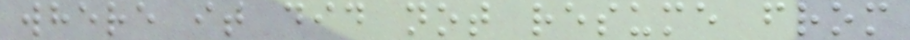where it did not resume from
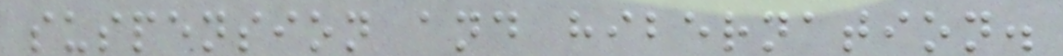suspension and hibernation.
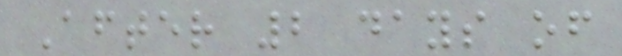After 2 days of
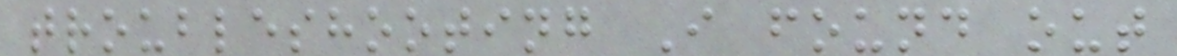troubleshooting I found out
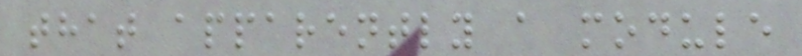that apparently a module
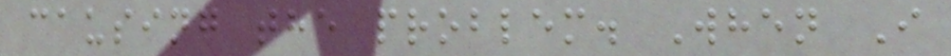causing the problem. When I
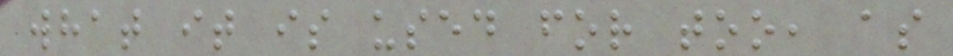what it is used for too, as
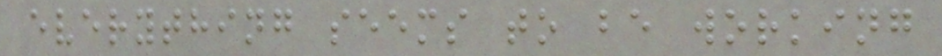everything seems to be working
